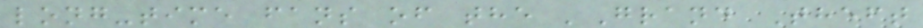long-time fans of the 'Grand Theft
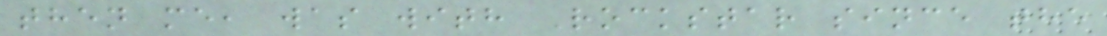then me, was with Rockstar since the
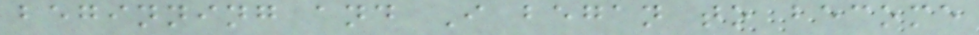beginning and I began to become
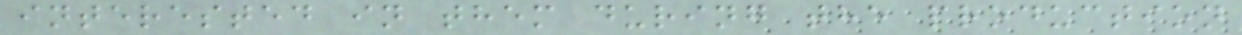interested in them during the production
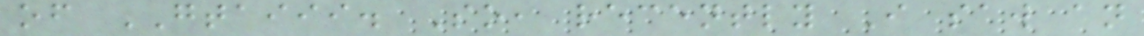of GTAIII. So, recently I saw an
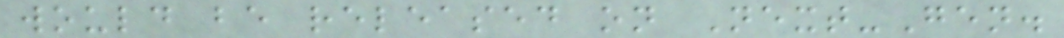would be released on Next-Gen.
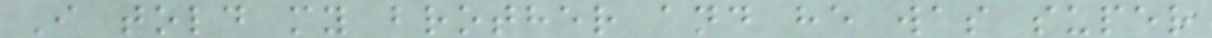I told my brother and he was super
